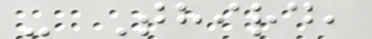- Third,
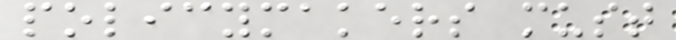policymakers must
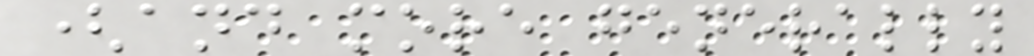(and more generally
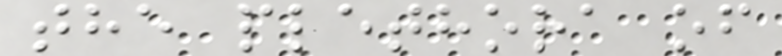the plethora of
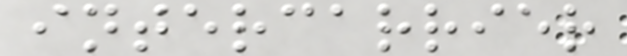intercarrier
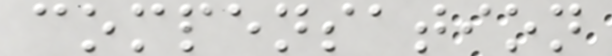compensation
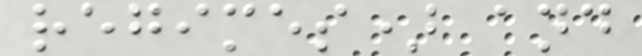regimes) and
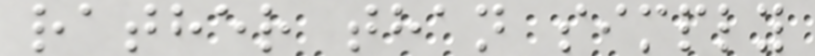rather than simply
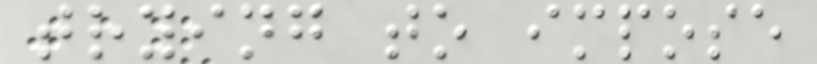trying to impose
